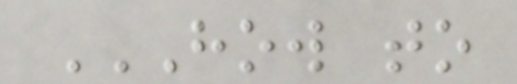HOW TO
